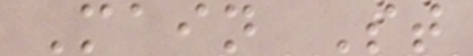Main St
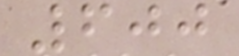600
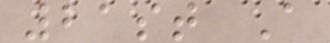21st A
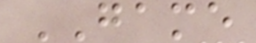GAME
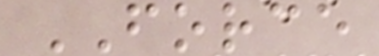FORCE
